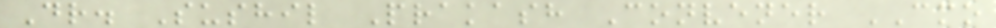Dr. Sushil Prakash Convener CMO
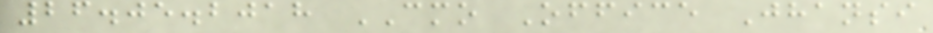26.05.2018 CMO Office Jhansi
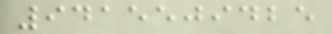9415509425
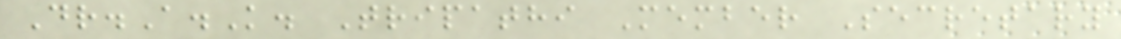Dr.A.K. Tripathi Member Secretary
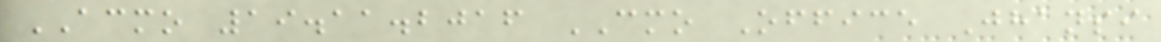ACMO 19.11.2016 CMO Office Jhansi
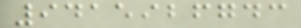9415926743
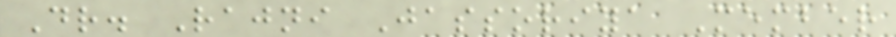Dr. Rajni Jassoriya Member
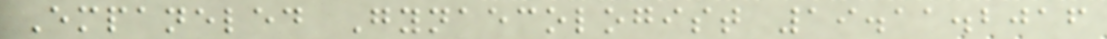Empaneled Gynaecologist 19.11.2016
